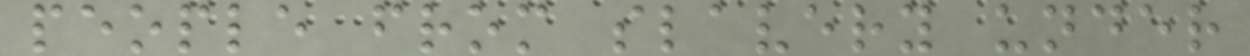people from slavery under
